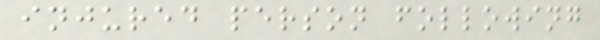injured person following
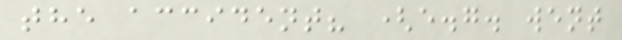the accident? (e.g. went
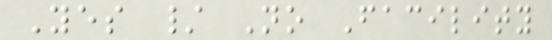Yes / No Facility
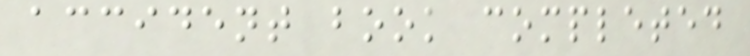accident book completed
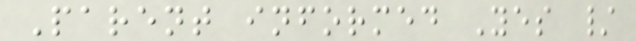Parent informed Yes /
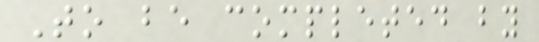To be completed by
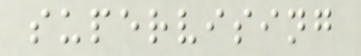supervising
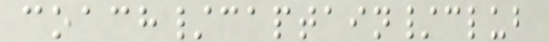coach/captain/club
